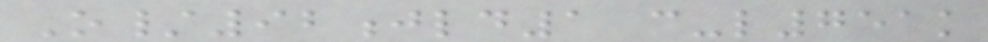O/92jld1 c-l751k
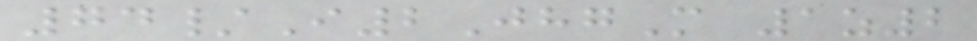74/I2JhgM 1z2
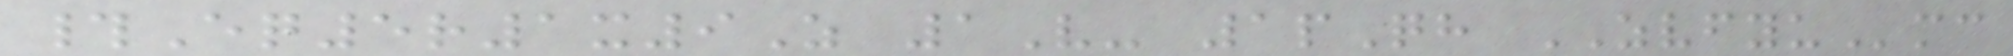#Eq5r1x9Z 1V- 1pQh ZVFYUmc
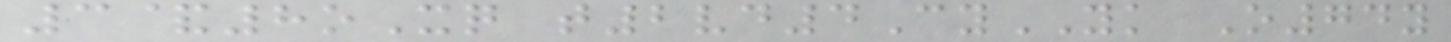3&8oXq t2vd4CyYK O74y
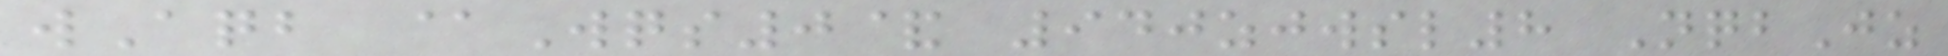wAqb @Wqs0& 940zjwsl8 NqbJz
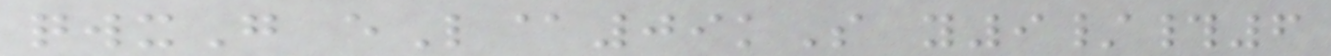qwxG eL@09kS y9/#6
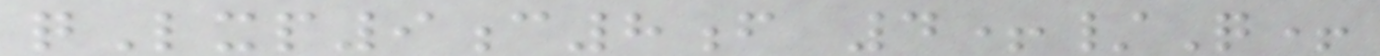qLxp9c8f 4+/Q+
